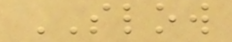SLOW
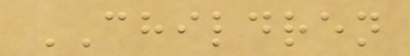CHILDREN
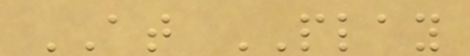AT PLAY
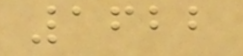1622
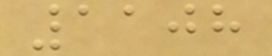1108
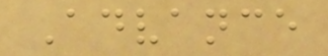Advance
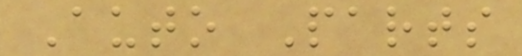Auto Parts
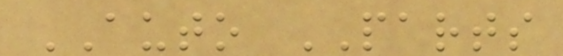AUTO PARTS
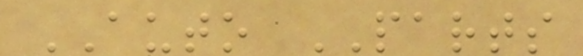AUTO PARTS
